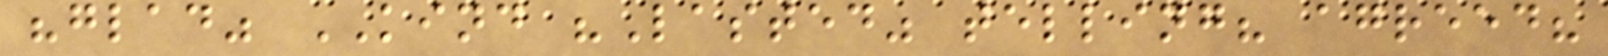"glad" KIND "Lasted" telling? agreed?
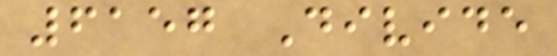6157 Divide
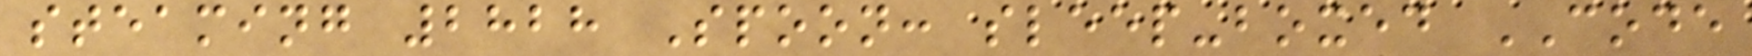steaming 2828 Spoon: sleep-boxed CODE
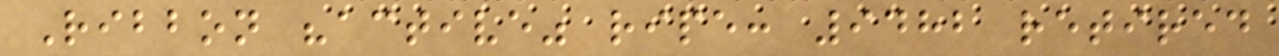Ribbon "active" ripe: 9482 retired
